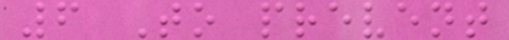6 To prevent
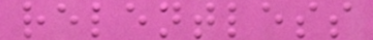relentless
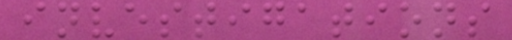investigations
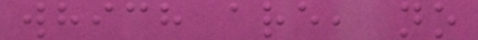which are, no
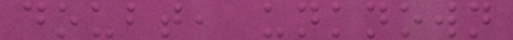doubt, unknown
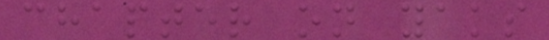chapter on yaks
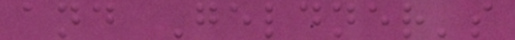and Geldner's
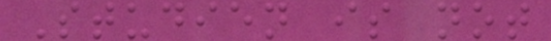Studien is not
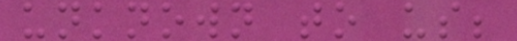unknown to us;
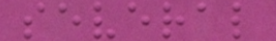several
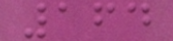164
